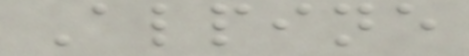Alpine
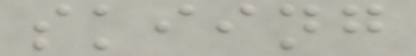skiing
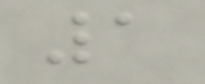1
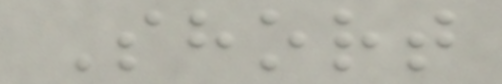Short
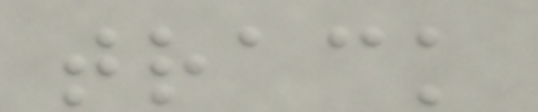track
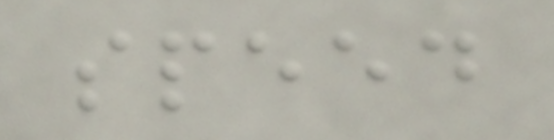speed
